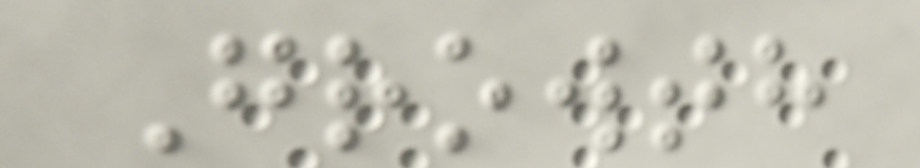Growth
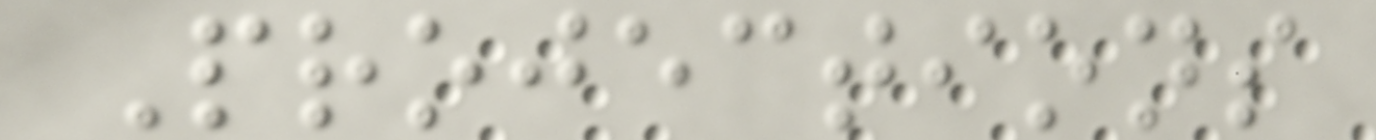Projections
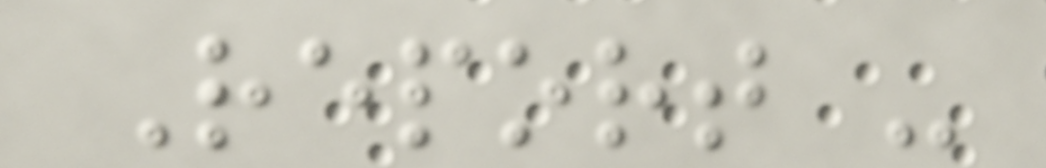Report -
